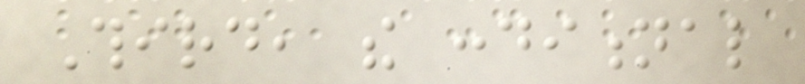Third, the conditional
